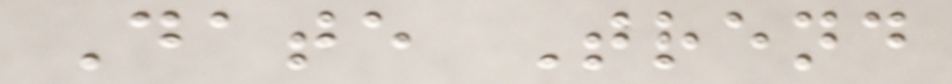Date Trend
